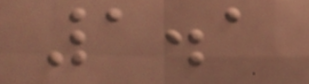1.1
